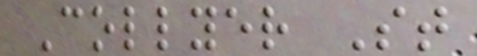Collyer St
